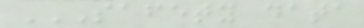SAFETY DATA
